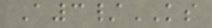A3/KS
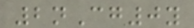2nCg0y
